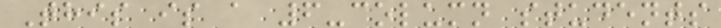This is a 6-column students
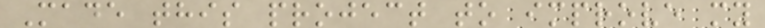Made this project to improve my
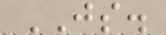JS.
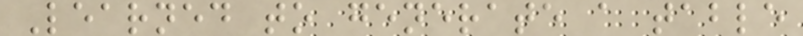Learned to generate a table
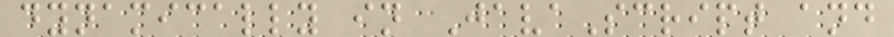dynamically in JavaScript and
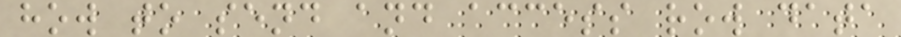how to send and access row data
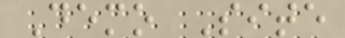Demo Site
